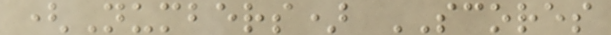(Numbers) SCORES
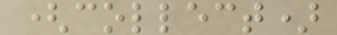(collect)
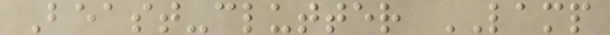Beast-clutter LAMP
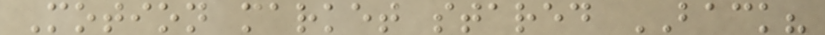Motion market stared BACK?
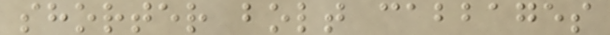shorter bolt cabbages
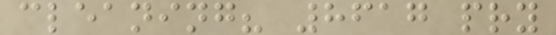cleaning? 8617 pry
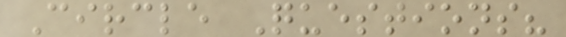Circle Questions?
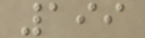199
